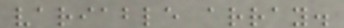variable array.
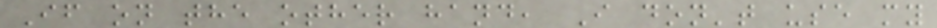If on the other hand, I don't use my
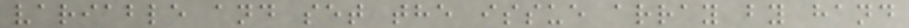variable and set the issue array by hand
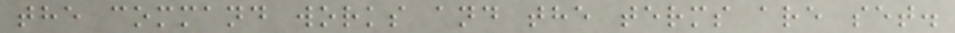the command works and the terms are set.
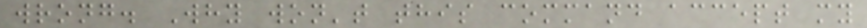wrong. Why won't this command accept my
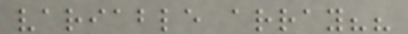variable array??
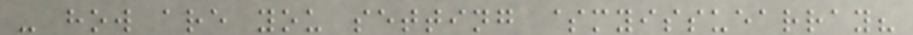- how are you setting $myissuearray?
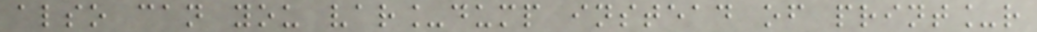also can you var_dump instead of print_r
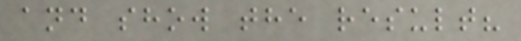and show the result?
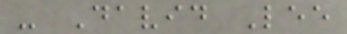- David Lee
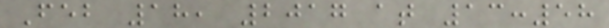Feb 18, 2017 at 13:58
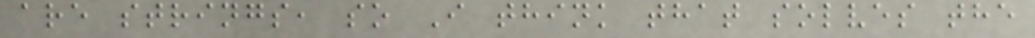are strings, so I think that solves the
